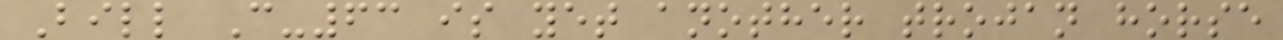Bill C-63 is yet another trojan horse
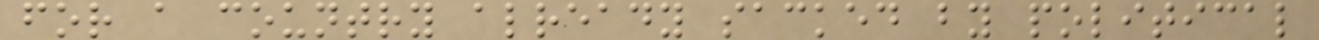for a country already sacked by political
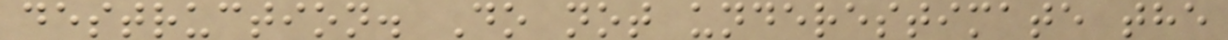destruction. Do not underestimate the
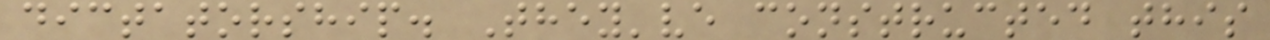dictatorship. They've constructed this
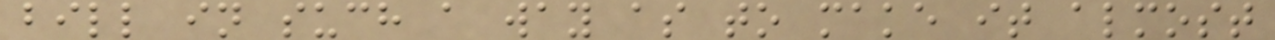bill in such a way as to make it almost
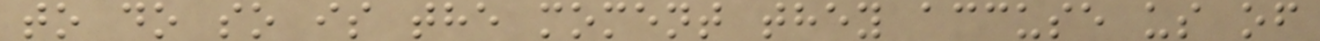to do so is the moment they accuse us of
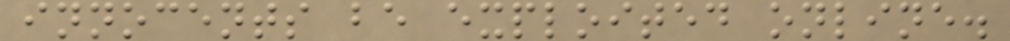innocents be exploited online.
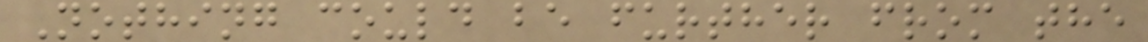Nothing could be further from the
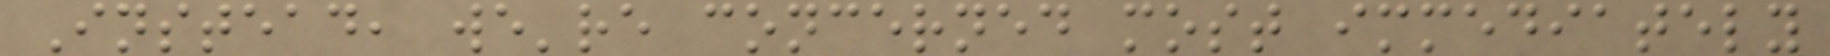Instead, we're concerned most immediately
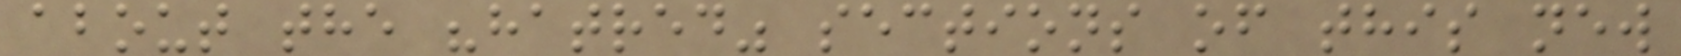about the "hatred" sections of this new
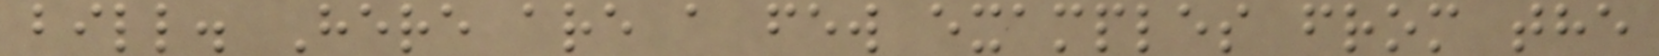bill. Here are a few examples from the
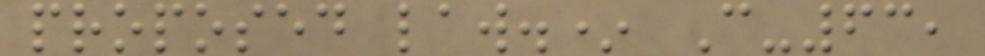proposed law.* C-63,
